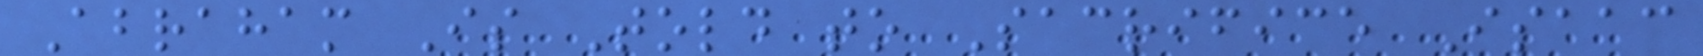Abraham Is Told to Sacrifice Isaac
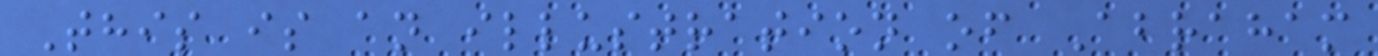This is an illustration of Abraham
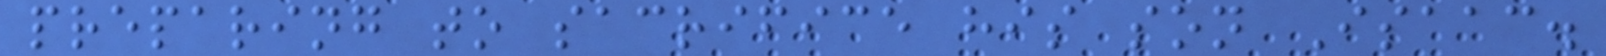preparing to sacrifice his son Isaac.
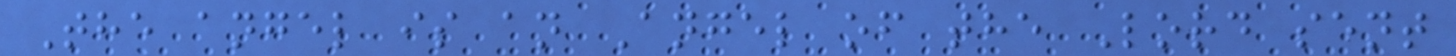The angel is an Angel of the Lord sent
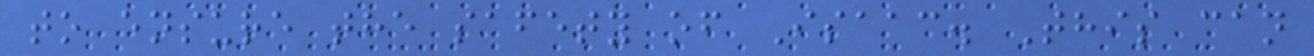to ensure the safety of Isaac. This can
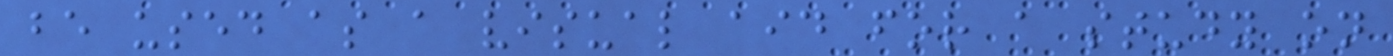be used as a visual aid for a study on
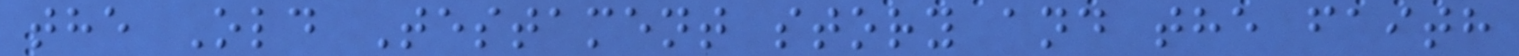the Old Testament story and the faith
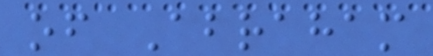of Abraham
